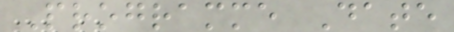Programme Date
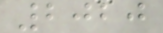2020
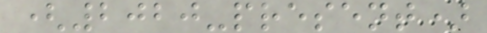(2020-present)
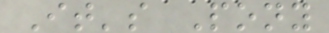It's Pony
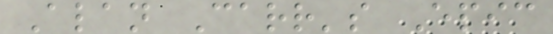Alan Carr's Epic
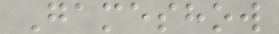Gameshow
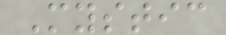Mystic
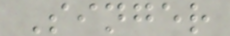Singer
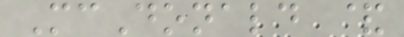McDonald &
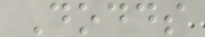Dodds
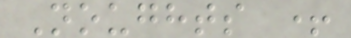Noughts +
